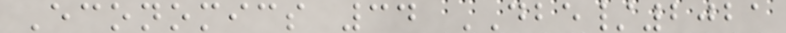Economics 34 DBE/2021
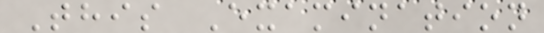This Examination
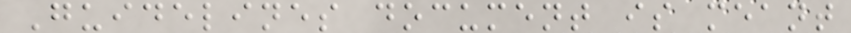Guidelines document is meant
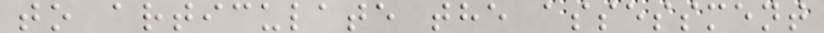to articulate the assessment
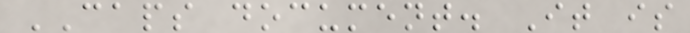CAPS document. It is
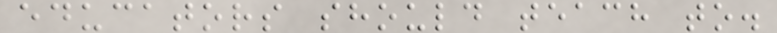educators should teach to.
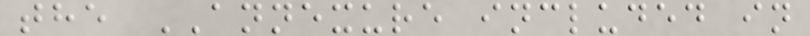the ANNEXURE included in
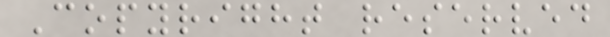Copyright reserved
